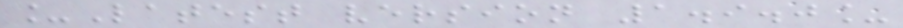_Latest version 1.9.0_
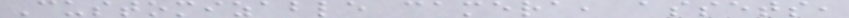Customizable camera, assets,
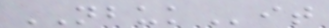NBUKit
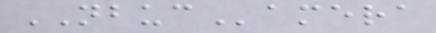NBUCamera
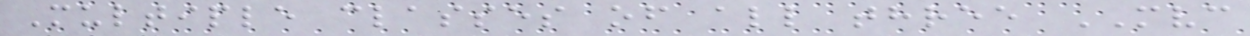Multiple classes of all three MVC
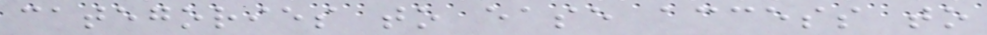categories to ease access to
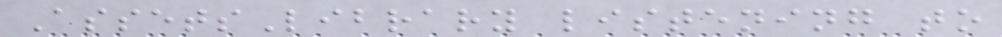AssetsLibrary listening to
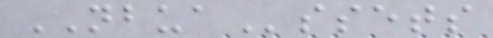NBUAssets
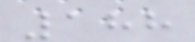188
